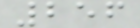256
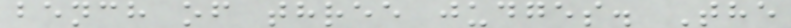bench of three judges. The
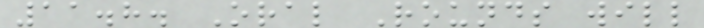11.8. Oral Rounds will
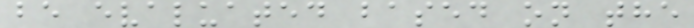be evaluated based on the
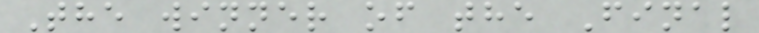The winner of the Final
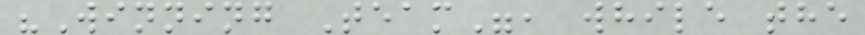"Winning Team", while the
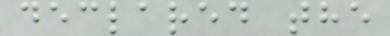declared the
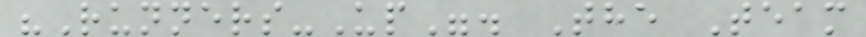"Runners-Up". The Team
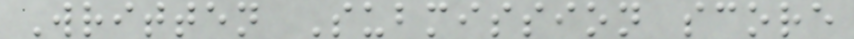Written Submission score
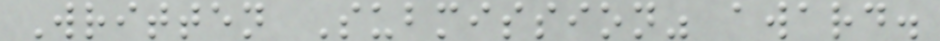Written Submission" award.
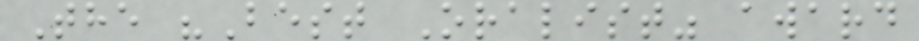The "Best Oralist" award
